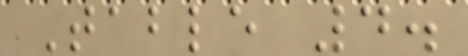Table 4.
